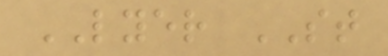LYER ST
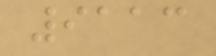9113
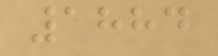1884
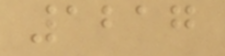1217
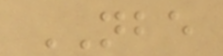NBE
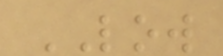LOW
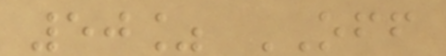50% OFF
